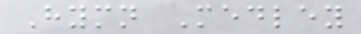Hymn Medley
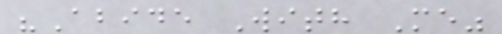"Abide With Me"
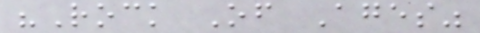"Rock Of Ages"
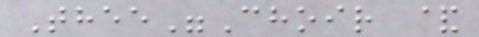Thee"Choir &
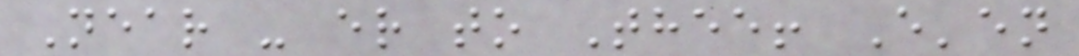Near - er to Thee! E'en
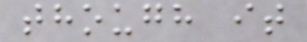though it
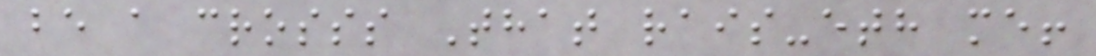be a crosss That rais-eth me!
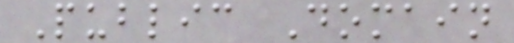Public Domain
